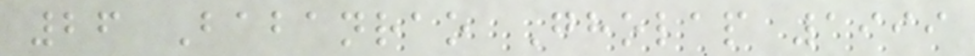26 Babanrao Gholap 1999
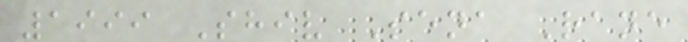1999 Shiv Sena Rane
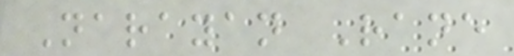Narayan Rane
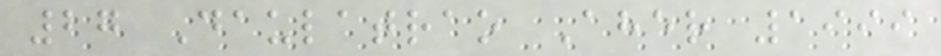27 Daulatrao Aher 1999
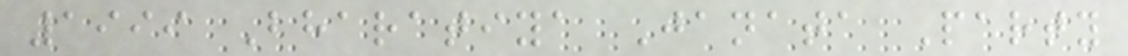1999 Bharatiya Janata Party
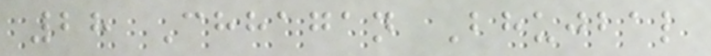28 Chhagan Bhujbal
